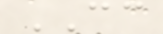CC
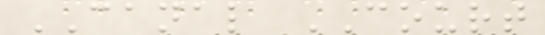CANAL COURT
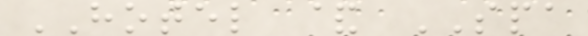HOTEL & SPA
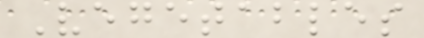Vegetables
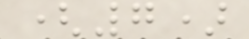(7)
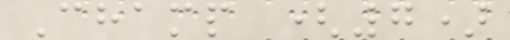Champ (7)
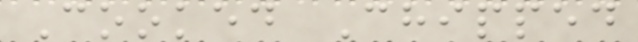Cooked Chipped
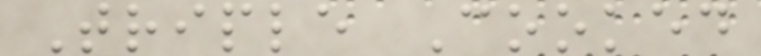Triple Cooked
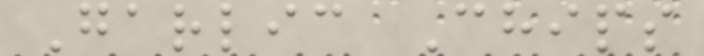Garlic Chips
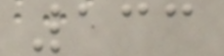133
